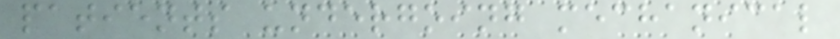patients undergoing mechanical
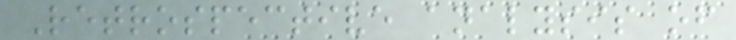Retrospective analysis of
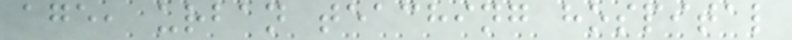age, urban teaching hospital
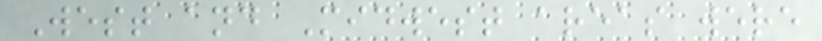West and Midwest areas were
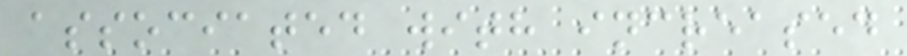associated with increased
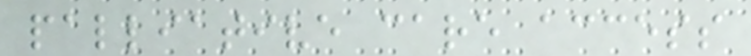palliative care access
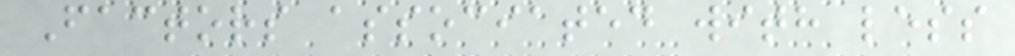Factors associated with less
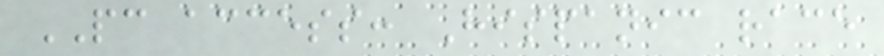PC access: Hispanic race
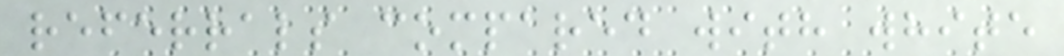referrals compared with white
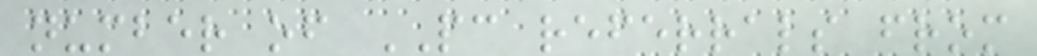number of PC referrals from
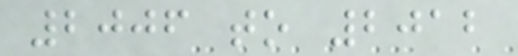2006 to 2012
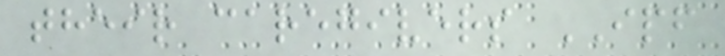their caregivers IPF
